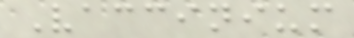Vaccinium
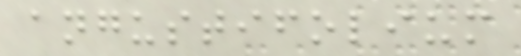angustifolium
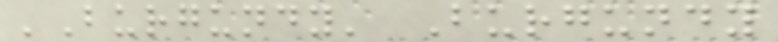'Burgundy' Burgundy
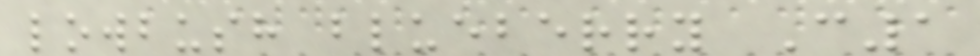lowbush blueberry C1
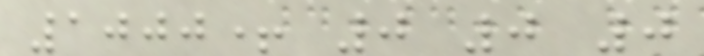1000+ 0 0 0
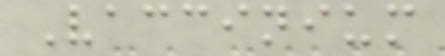Vaccinium
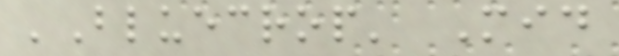'Bluecrop' Mid
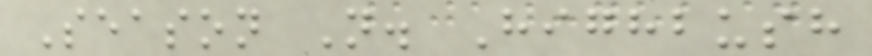Season N. Highbush
